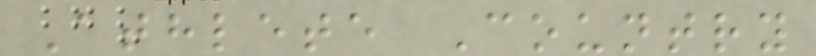Athlete Country
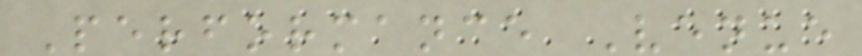Performance Venue
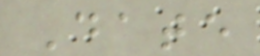Date
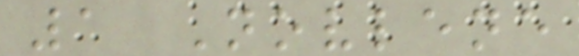1 Novlene
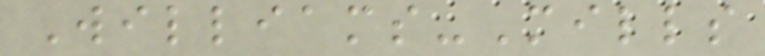Williams-Mills
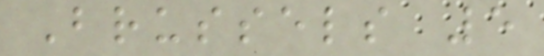Brussels 5
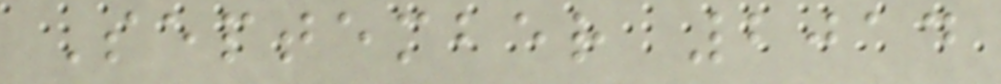September 2014
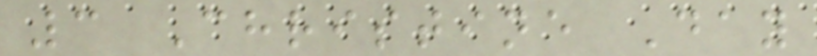3 Christine Day
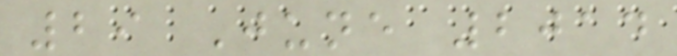29 June 2014
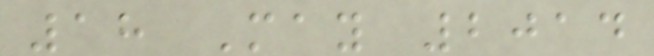18 May 2014
